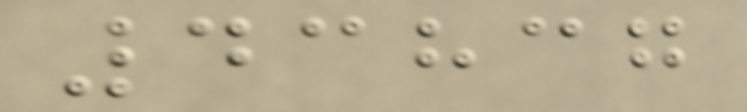43837
